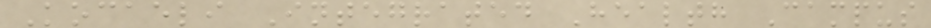Kocaeli Integrated Health Campus
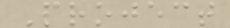Project
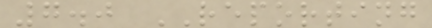7.0 REPORTING
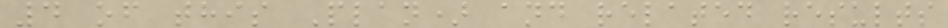4 of this Plan) and related results
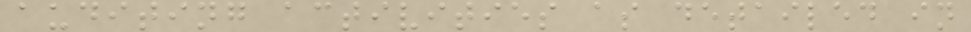auditing activities as detailed in
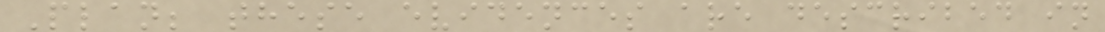Plan; these evidences are described in
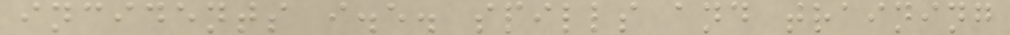incidents i.e. spills and training
